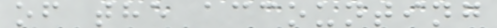of the accounting
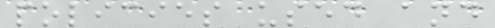policies used and
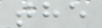the
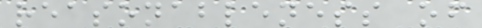reasonableness of
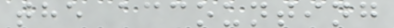the accounting
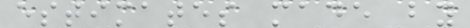estimates made by
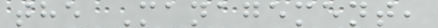the Management,
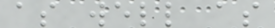as well as
